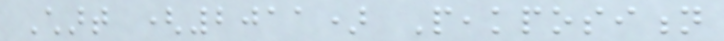Chart (2011) Peakposition
